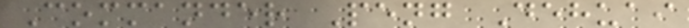Commander Peng Dehuai
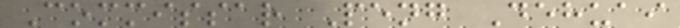Commissar Peng Dehuai
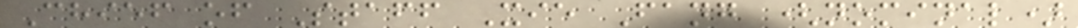Chief of Staff Xie Fang (nominal)
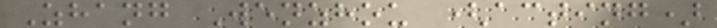Zhang Wenzhou (acting)
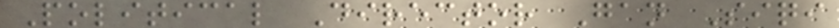Political Director Gan Siqi
